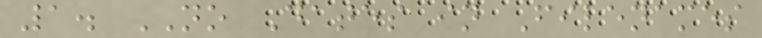1. NO Dates in Filenames
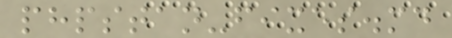phpstan-fixes.md
